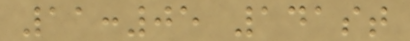11:05 141st
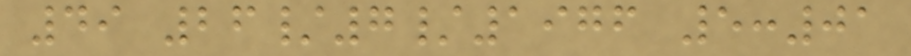49 26/7/1976 5:01
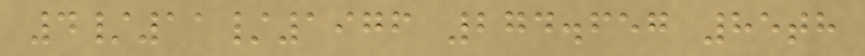4/11/1976 274.657 85th
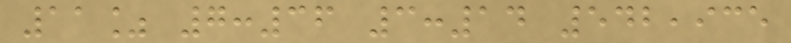11% 7:36 3:14 542,935
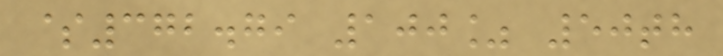$372.79 100% 50th
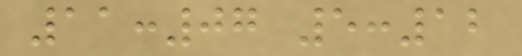11:07 5:12
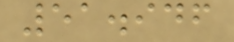51.946
